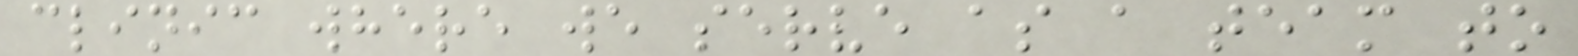clinic where we serve as a team to
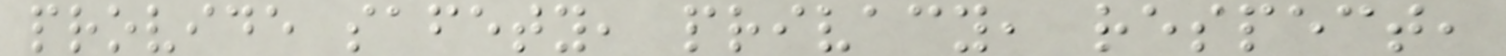provide safety, privacy, respect,
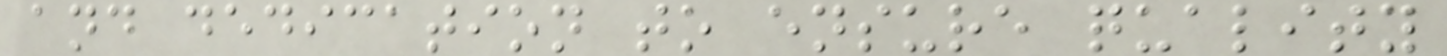and dedication to ensure quality
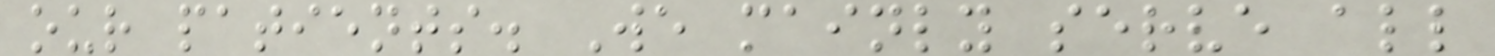our patients. We mainly serve all
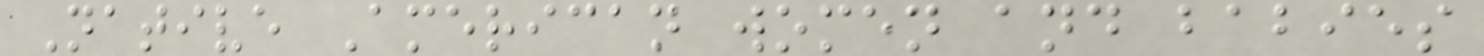Native American women and babies
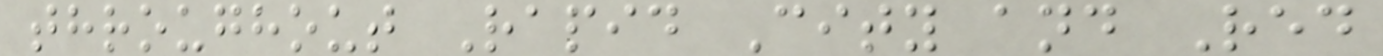throughout Rapid City and Red
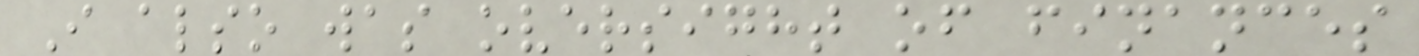I also was oversight of finances
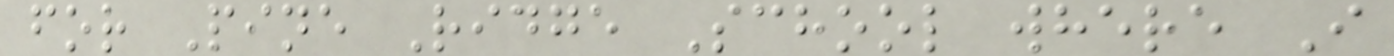for Pine Ridge School where I
